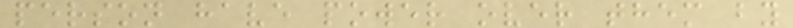person have power over them by
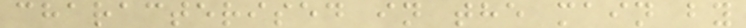characterised in the main by
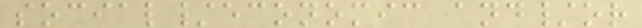social/economic and/or
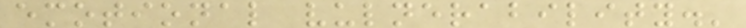emotional vulnerability.'
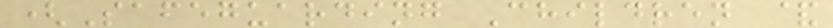(Safeguarding Children &
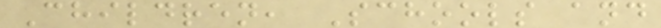Children, Schools and
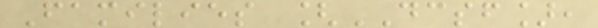Families [DCSF],
